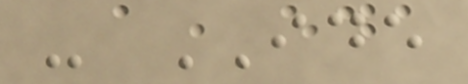- IDE
